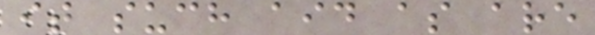it such aid as are
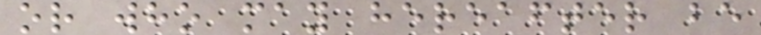or who may hereafter be
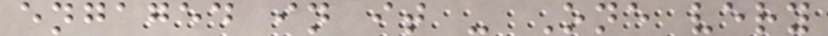engaged in it - One very
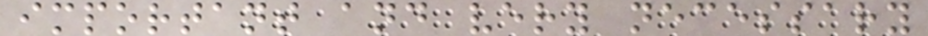important and very necessary
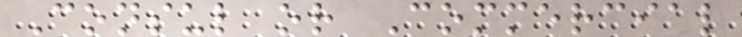Consul or Commercial
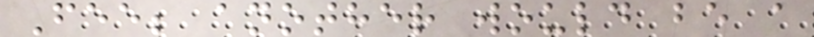Fee; another would be a
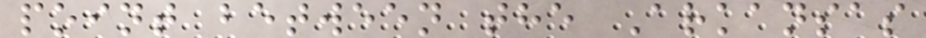point between the Arkansas
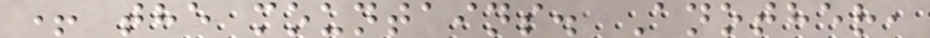+ the mountains. Another,
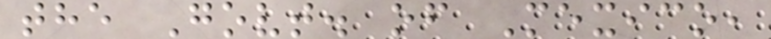the Govt. of Mexico,
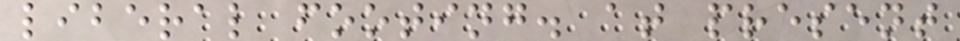liberal footing. at present
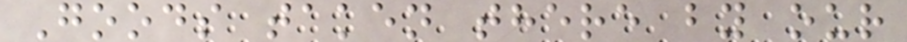Goods taken there by our
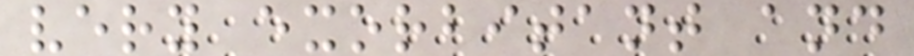very exorbitant and
